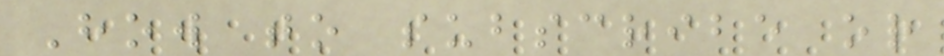How to subscribe or
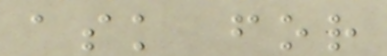ask for
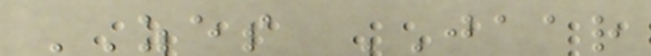ZES JAAR
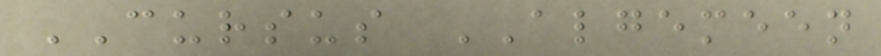CURSUS ALGEMEEN
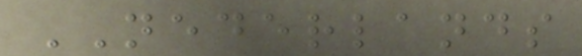NEDERLANDS
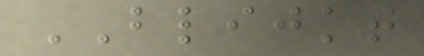BLIJKT
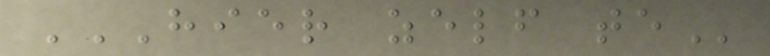HIER ZELF TE
